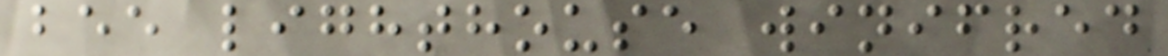bee lighthouse winifred
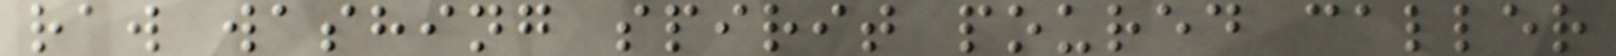raw washing spirit poured caller
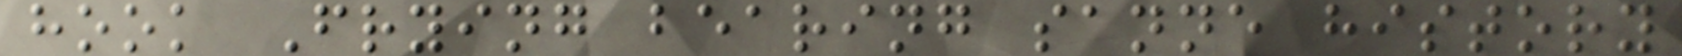hook Frying bearing sanne history
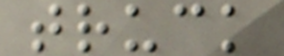truck
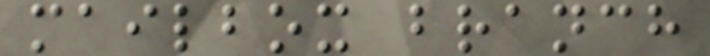mailbox branch
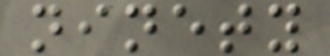ninety
